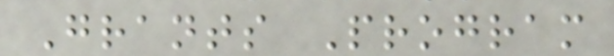Grants Program
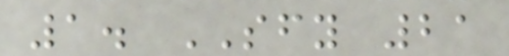1. SFY 21
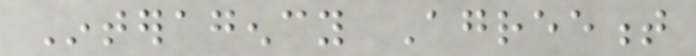Interagency Agreement
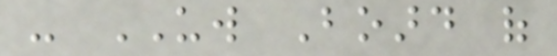- UW Board of
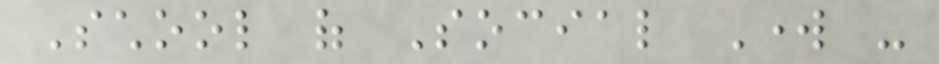School of Social Work -
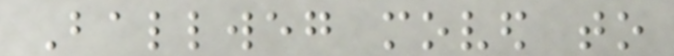Ballweg moved to
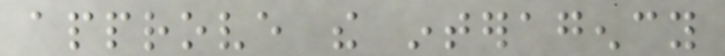approve the interagency
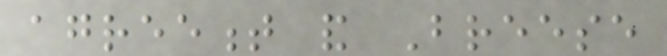agreement and Breese
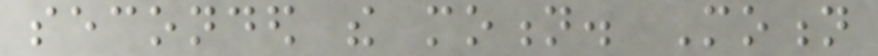seconded the motion. Motion
